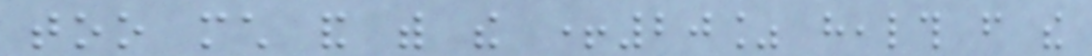too much and with the +20% health from the
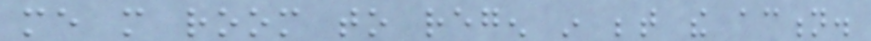me more room to regen in between the action.
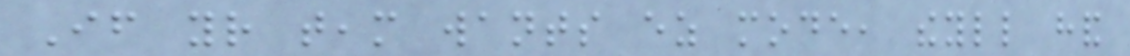If your team wants ez mode, theyll hand
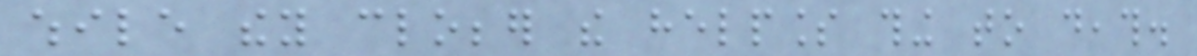while they clobber the helpless thing to death.
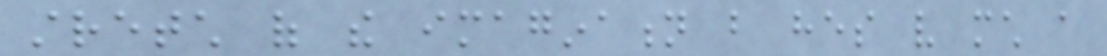stretch of the imagination but hes very much a
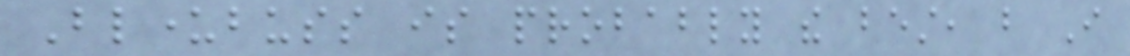Blunderbuss is probably the best, but I
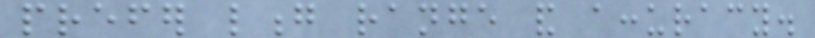prefer long range and accuracy.
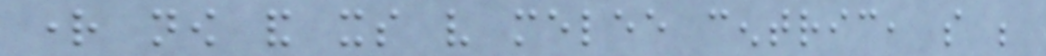right now and its very melee centric, so be
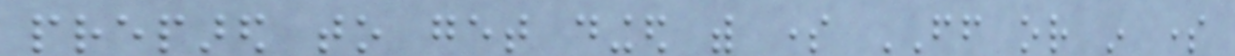prepared to get dinged with some FF or in some
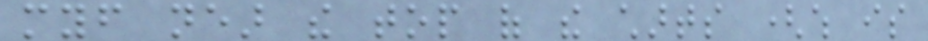myself near the top of the charts (which is
